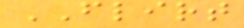FLIRT
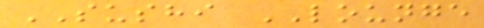SUSHI LOUNGE
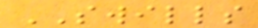SWILLS
